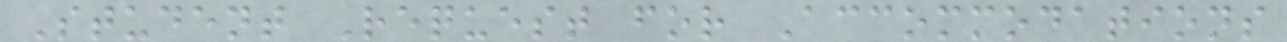Student Request for Accommodations
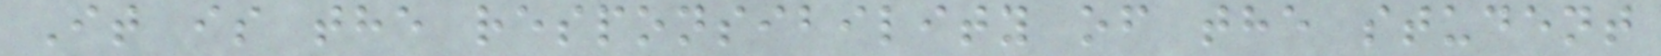It is the responsibility of the student
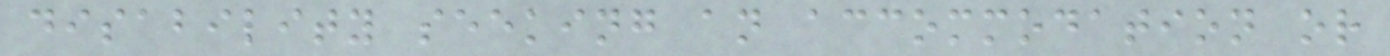disability seeking an accommodation or
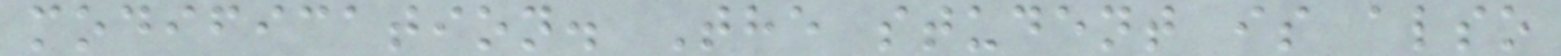modification. The student is also
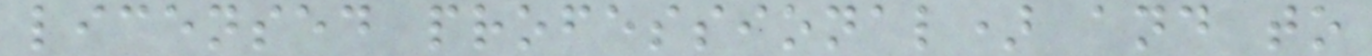licensed professional) and to
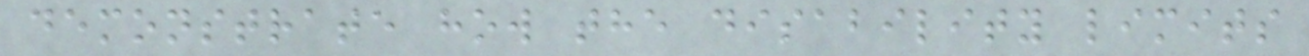demonstrate how the disability limits
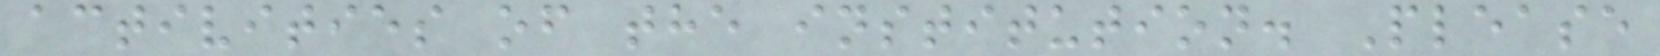activities of the institution. Please
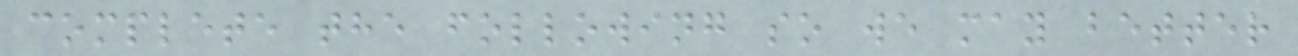complete the following so we may better
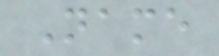Name
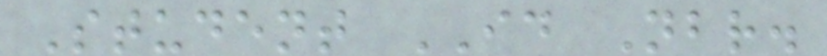Student ID Nbr.
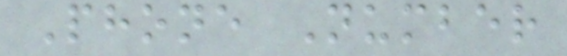Phone Number
